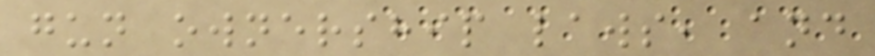gun ownership laws, and
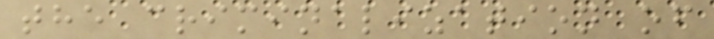the criminalization of
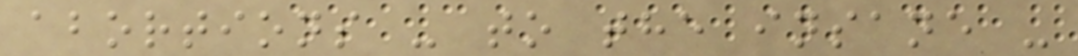abortions - to the insane -
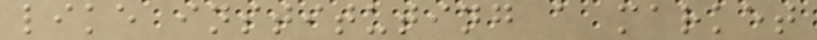like instituting a market
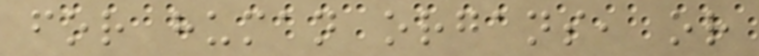for human organs, or
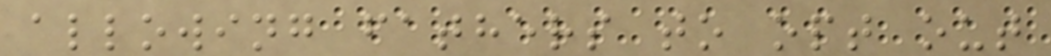allowing fathers to opt out
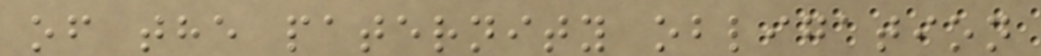of the paternity obligation
